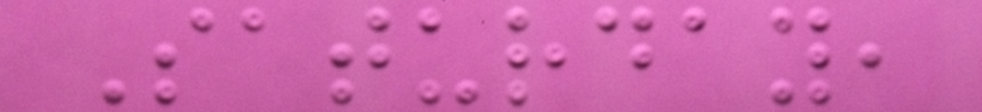Saturday,
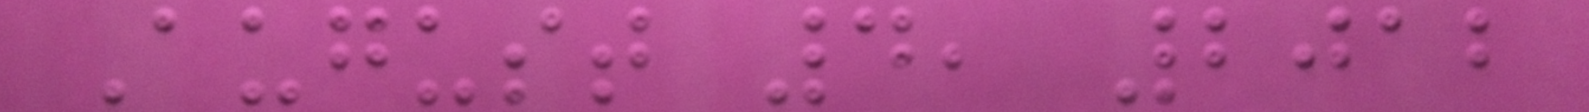August 4, 2012
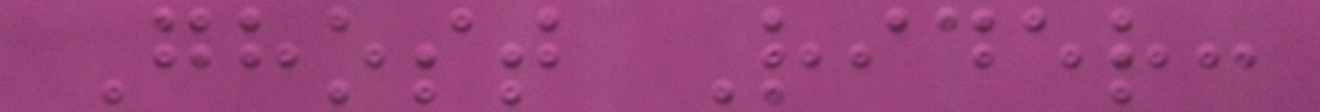Ghost Rider:
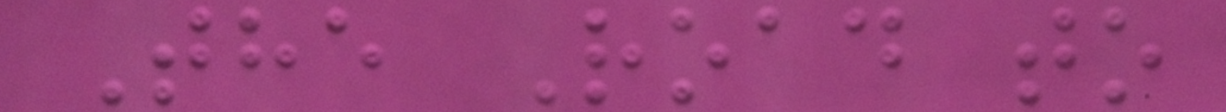The Road to
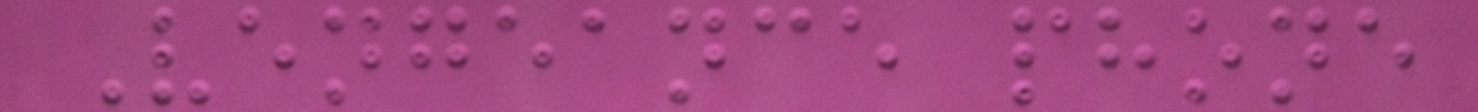Vengeance phone
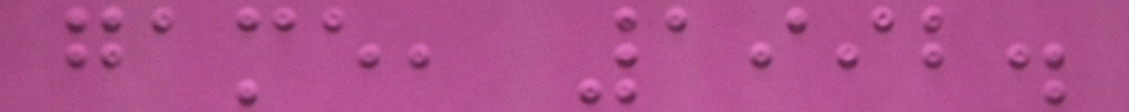game, 1992.
